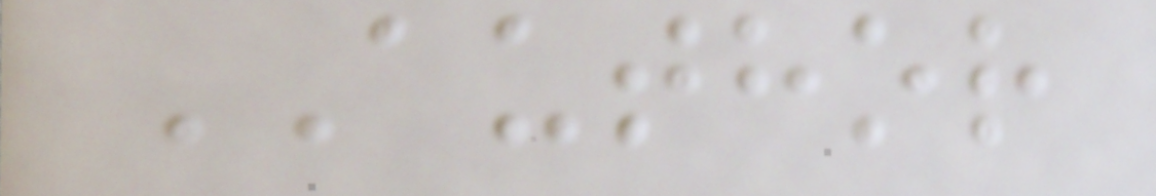AUTHOR
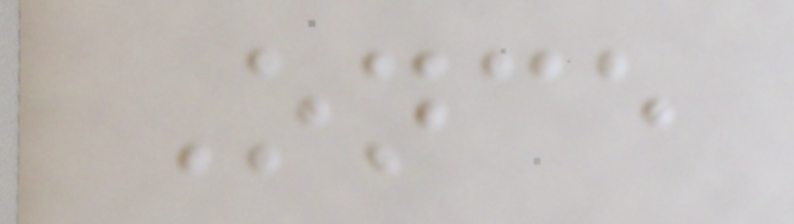Once
